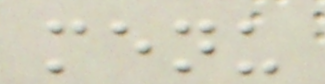menu
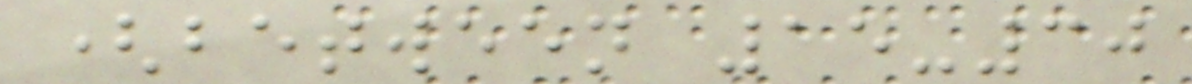(between 15-30
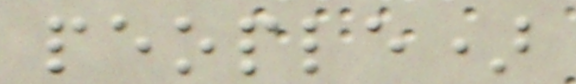people)
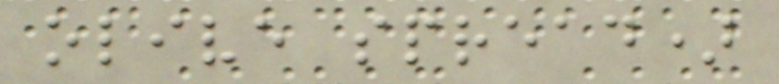olive spread)
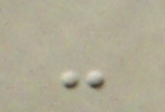-
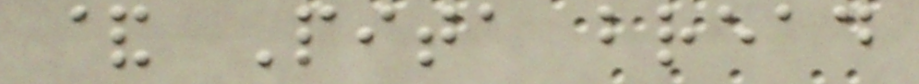& Pita bread
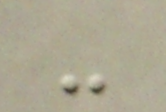-
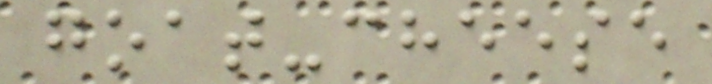goat-cheese
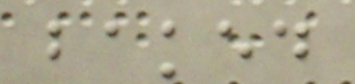baked
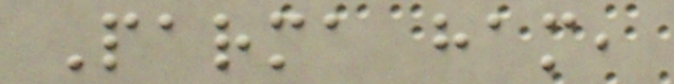Parma ham,
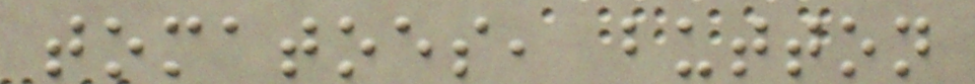tomatoes, button
